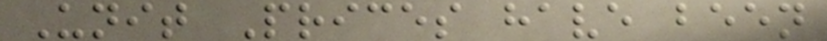Unit Prices have been
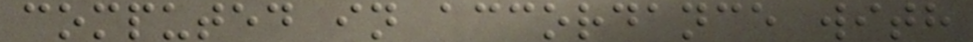computed in accordance with
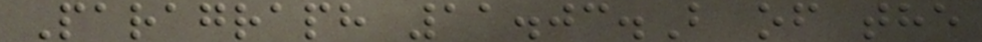Paragraph 11.03.B of the
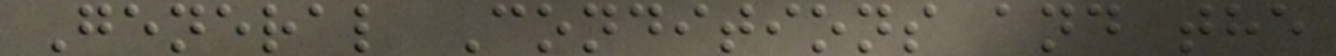General Conditions and the
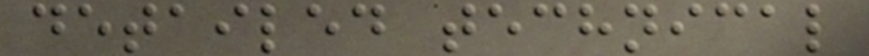detailed technical
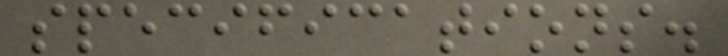specifications.
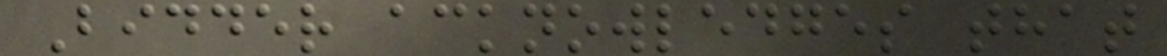Bidder acknowledges that
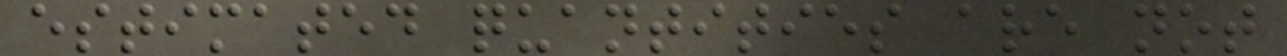estimated quantities are not
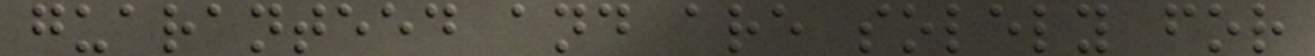guaranteed and are solely for
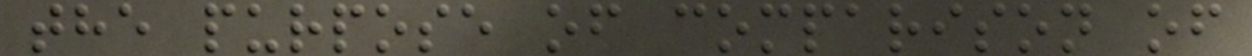the purpose of comparison of
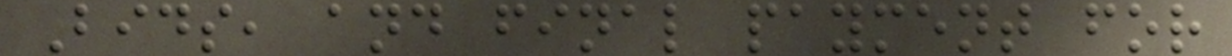Bids, and final payment for
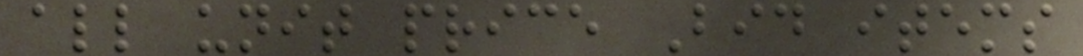all unit price Bid items
